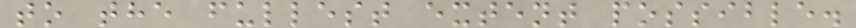to the fullest extent possible.
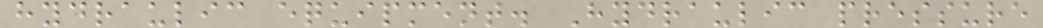hydraulic equipment. Hydraulic pressure
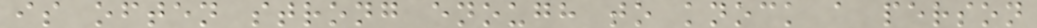is often strong enough to knock a person
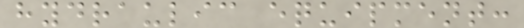hydraulic equipment:
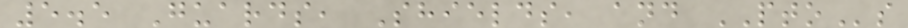5.5 Guards, Shields, and PTOs
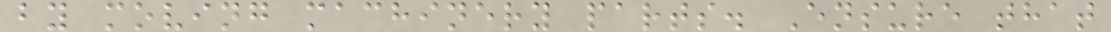by moving machinery parts. Ensure that
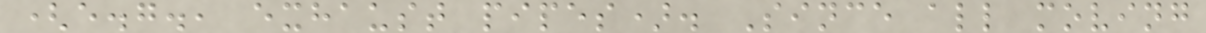(e.g., exhaust pipes). Since all moving
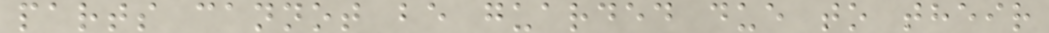parts cannot be guarded due to their
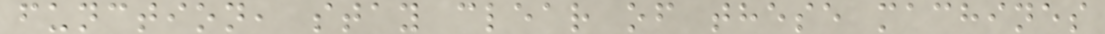function, stay clear of these machines
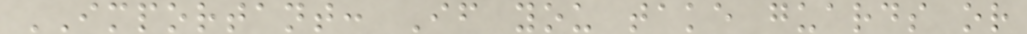IMPORTANT: If you take guards or
